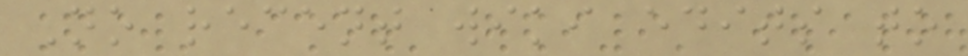No recent wiki edits to
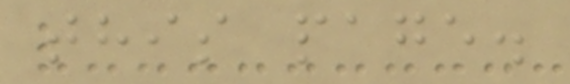this page.
